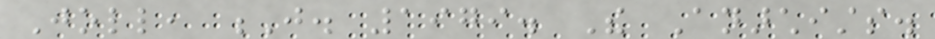Joll, J. 1979. The Anarchists.
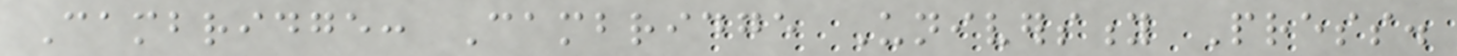Cambridge: Cambridge University Press.
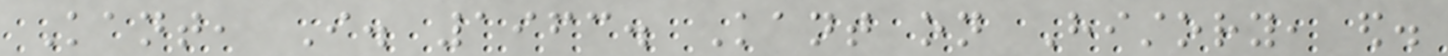Kant, I. 1963. Kant on History, ed.
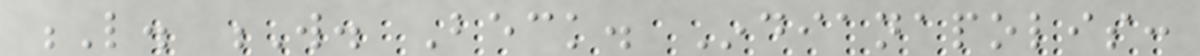L. W. Beck. Indianapolis:
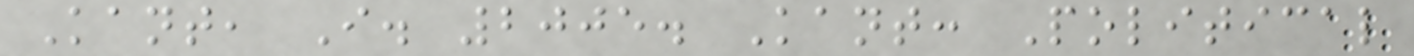Kant, I. 2005. Kant: Political
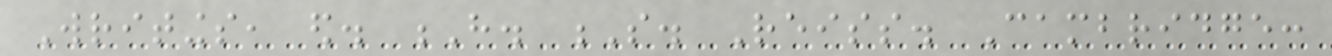Writings, ed. H. S. Reiss. Cambridge:
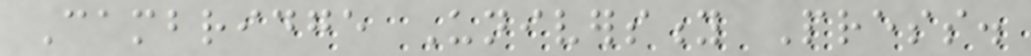Cambridge University Press.
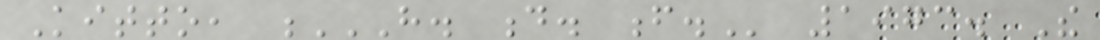Kitto, H. D. F. 1973. The
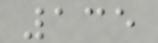135
